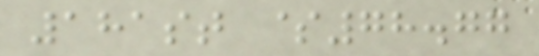181st $78.77
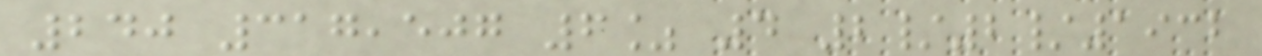240 317,507 6% 4 2/2/1932
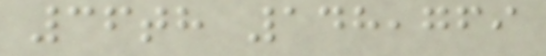36th 148,769
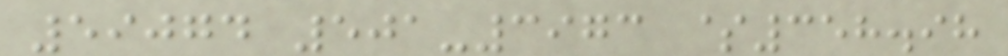59074 501-3973 $358.98
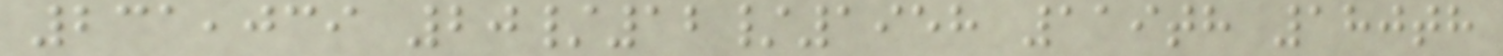231,039 20/12/1958 119th 180th
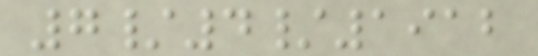7/4/1912
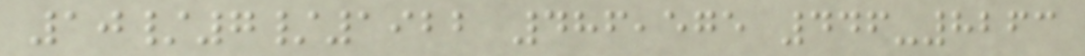10/7/1922 486,575 446-8263
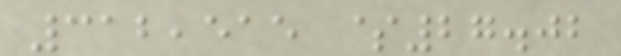312,515 $27.02
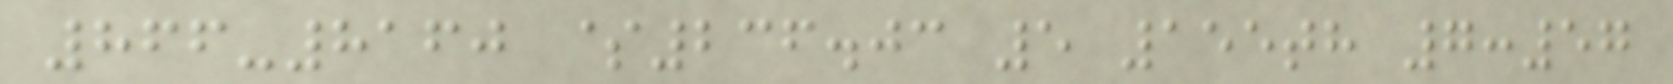866-8160 $236.03 5 155th 7:57
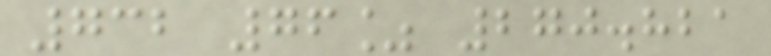732 76% 270.821
